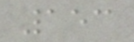153
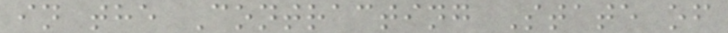in the Contracting State of
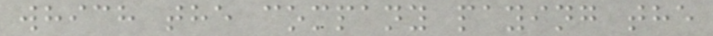which the company paying the
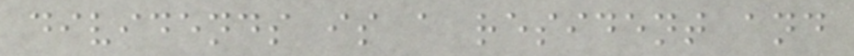dividends is a resident and
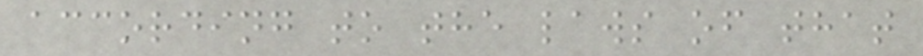according to the laws of that
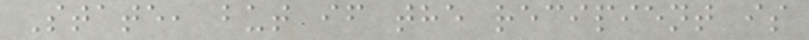State, but if the recipient is
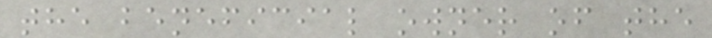the beneficial owner of the
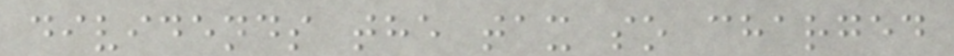dividends the tax so charged
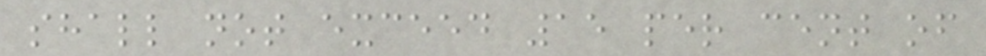shall not exceed 15 per cent of
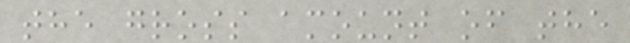the gross amount of the
